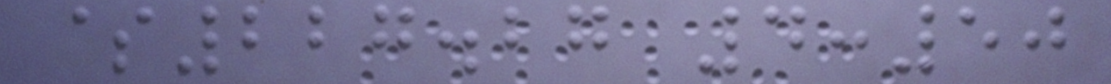$227.27 4:50
